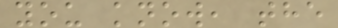you know, the
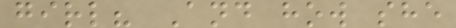girl? And how she
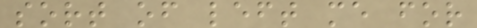sort of left me for
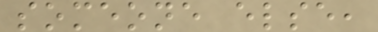someone else,
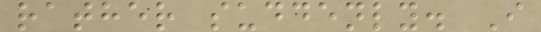rather suddenly. I
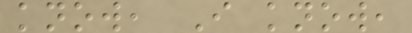know, I know,
